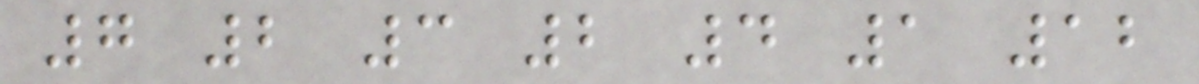7 2 3 2 4 1 12
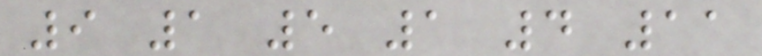9 1 5 1 4 11
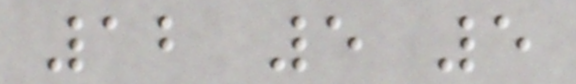12 5 5
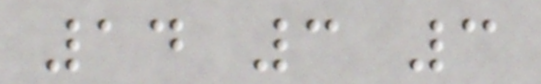14 3 3
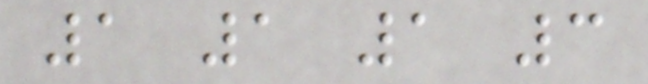1 1 1 3
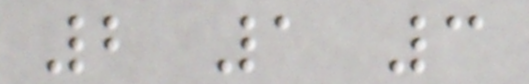2 1 3
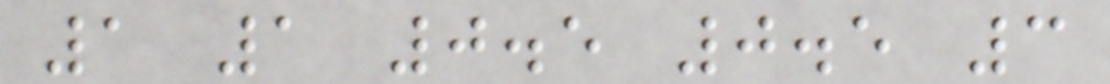1 1 0.5 0.5 3
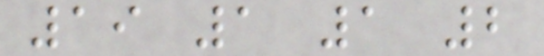19 1 1 2
